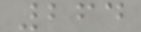264
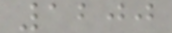1200
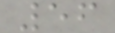56
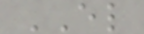EL
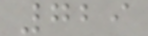729
